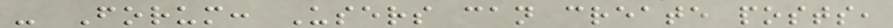- Forum: Users can create posts,
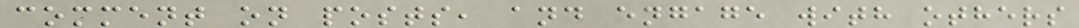comment on posts, and engage with others
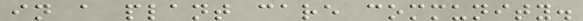in a plant care community.
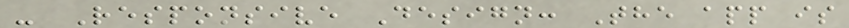- Responsive Design: The app is
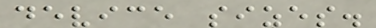device sizes.
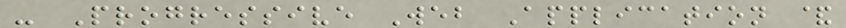- Progressive Web Application &
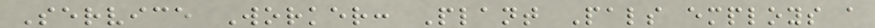Service Worker: Plant Pals employs a
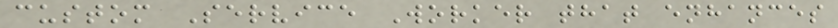custom Service Worker that enhances
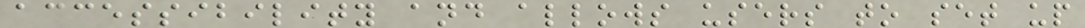accessibility and allows users to set up
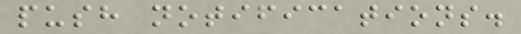push notifications.
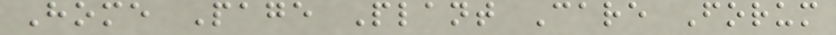Home Page Plant Care Forum
